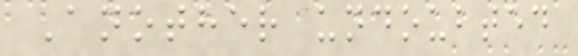Another undoubted
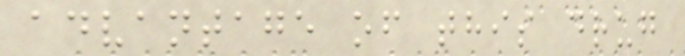advantage of this drug
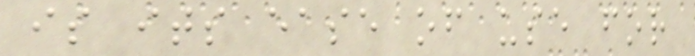is its ease of use for
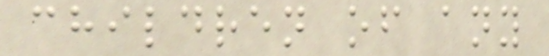children of any
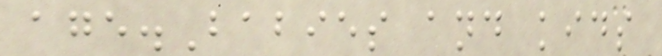age.Babies and kids
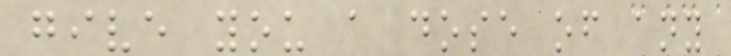give you a dose of any
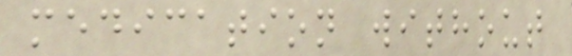medication without
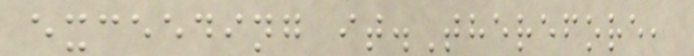exceeding it.Therefore,
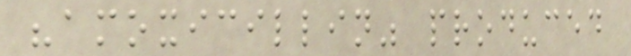"amoxicillin" produced
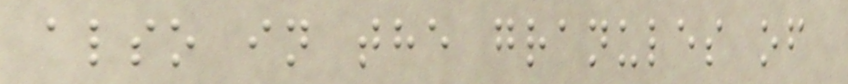also in the granules of
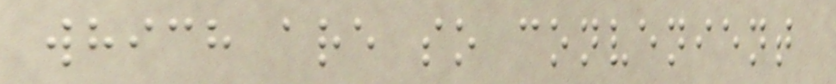which are so convenient
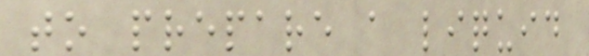to prepare a liquid
